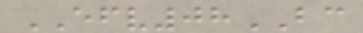EFV08BC
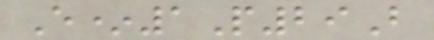E*1P29B
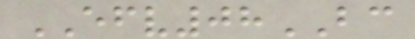EFV08BC
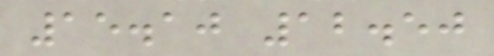15.10 12.50
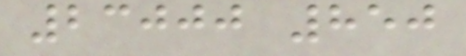23000 850
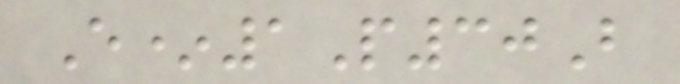E*1P30B
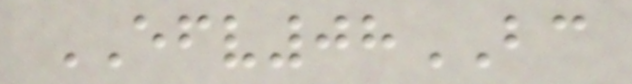EFV08BC
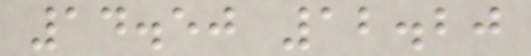14.50 12.20
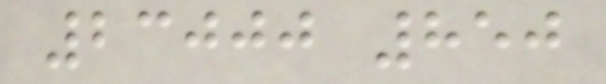23000 850
